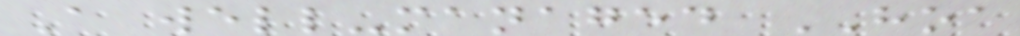A well-managed HOA
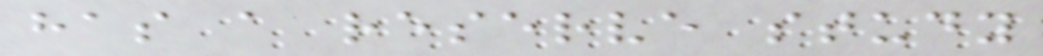has a reserve study
